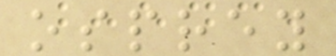osprey
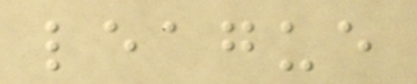league
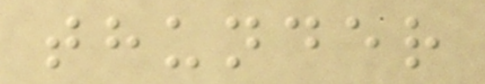thunder
